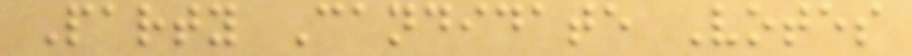Party Candidate Votes
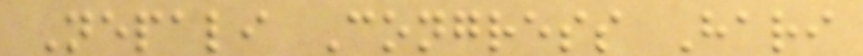Nepali Congress Hari
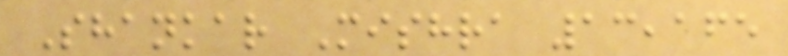Shankar Mishra 13,165
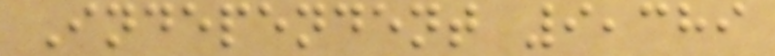Independent 9,389
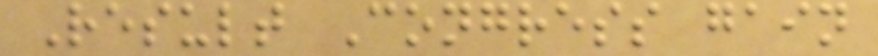Result Congress gain
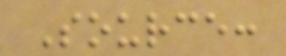Source:
